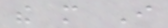the more I
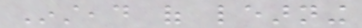Instead of learning
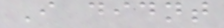I didnt
